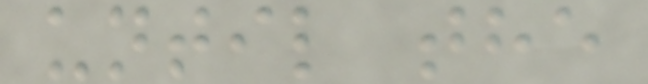until the
